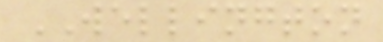WELLINGTON
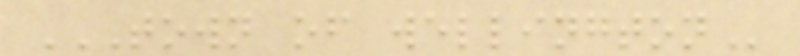TOWN OF WELLINGTON
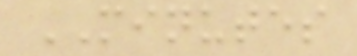MINUTES
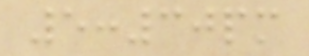5:30pm
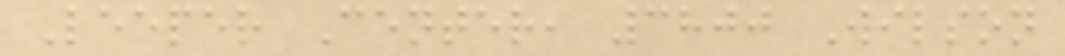Leeper Center, 3800 Wilson
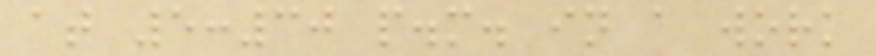at 5:30 p.m. in a work
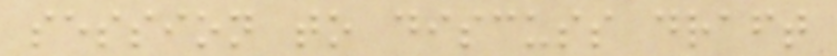session to discuss draft
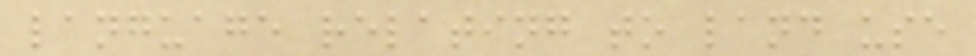language relating to land use
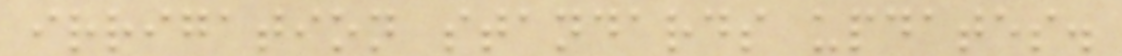irrigation standards updates.
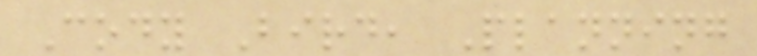Cody Bird, Planning
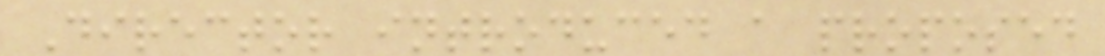Director introduced a proposed
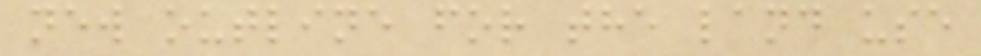new outline for the land use
